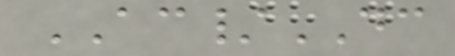AC/DC
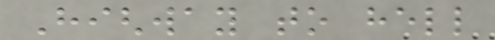Highway to hell
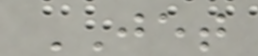JET
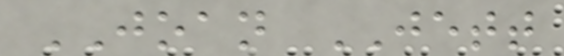JOAN JETT
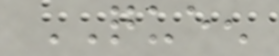QUEEN
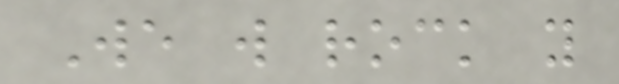We will rock you
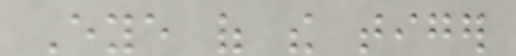Eye of the tiger
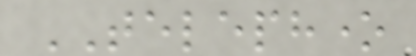TELEPHONE
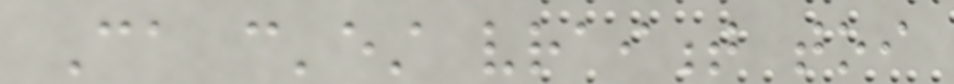Ca c'est vraiment toi
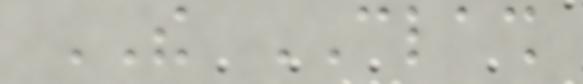THE CLASH
